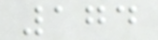174
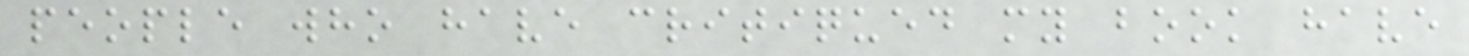people who have critiqued my book have
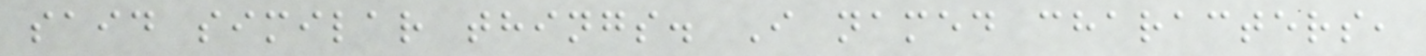said similar things. I named characters,
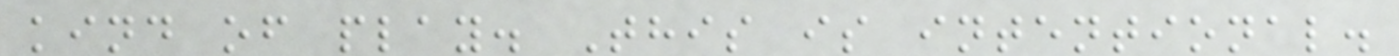kind of play. This is intentional.
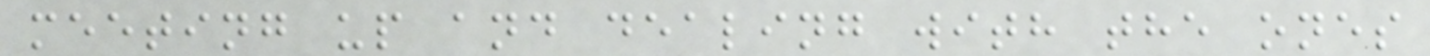meeting up and dealing with the ones
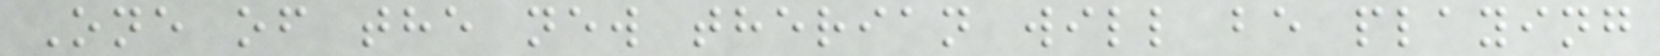One of the new therian will be playing
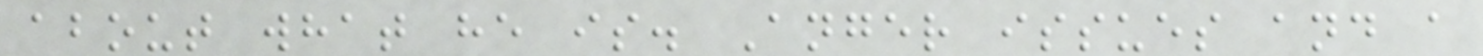about what he is. Anger issues and a
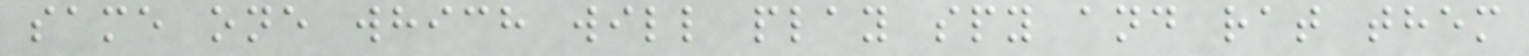same one which will play spy and rat them
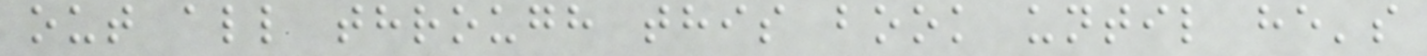out all through this book until he's
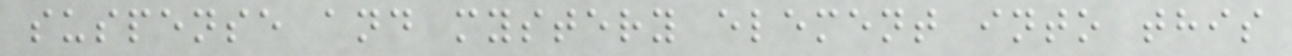suspense and mystery element into this
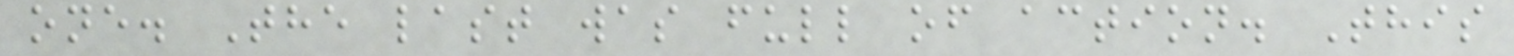one. The last was full of action. This
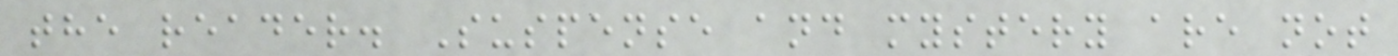the reader. Suspense and mystery are not
